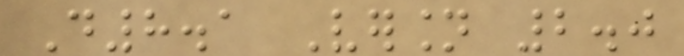D8.1 Version 2.0
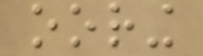ooring
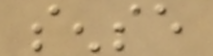sense
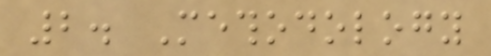2. Methodology
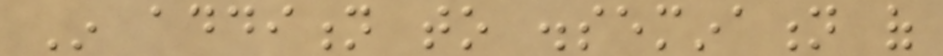In addition to dissemination of
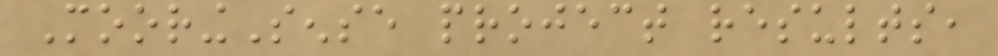MooringSense project results,
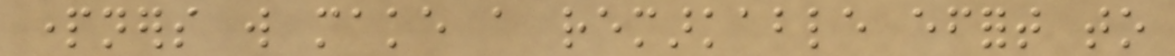partners will make a remarkable effort to
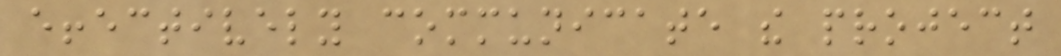effectively communicate the project
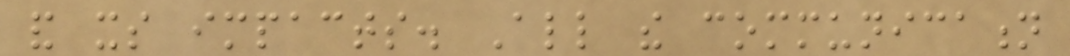and its impacts. All the communication
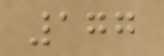177
